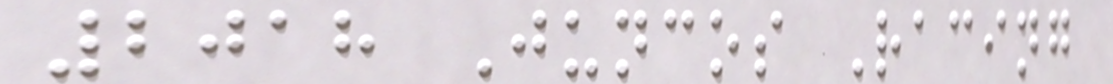2018 Juncos Racing
